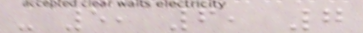- 5, 6, 7
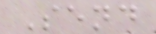Send
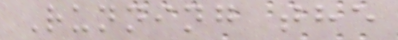Running the
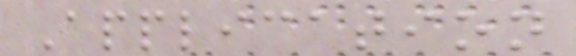Application
